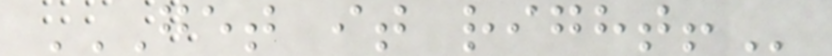GET IT RIGHT!
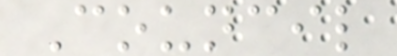Council
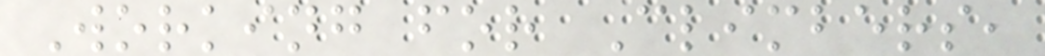Working for Climbers,
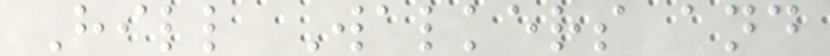Hill Walkers and
